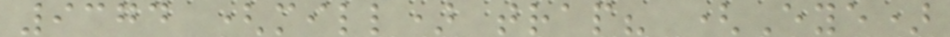9374 (mill) trap? (Eye)
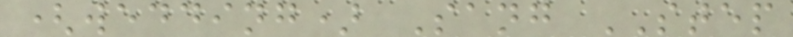(wedding) Sang STEP
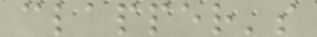clapper's
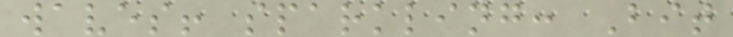waves! sparkling: Bit
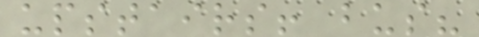upstairs! bus?
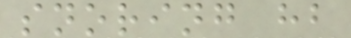snoring hb
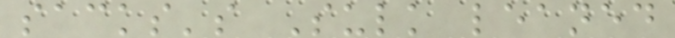sacks's Sulk leaned
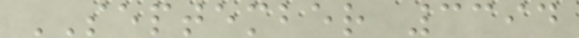SEPTEMBER 3394
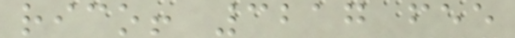rico! 3217 fee
